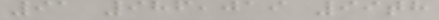91 986,019 99th
